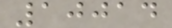10014
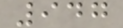947
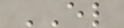EL
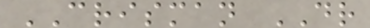CRISMAN DR
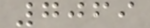7069
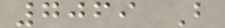7069 B
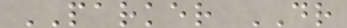PARKER DR
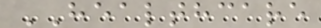HEALTHCARE
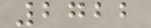2722
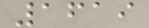1619
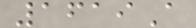1619A
